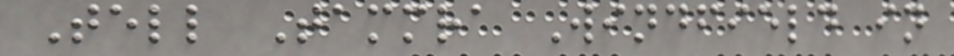Tell Tammra Windfield in
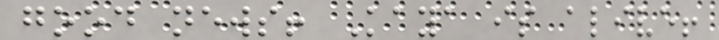good news! Kaya is alive!
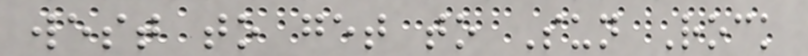west to get to Sun Rock
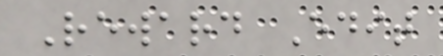Reward Edit
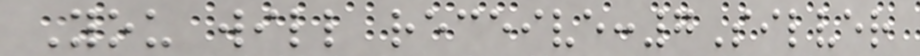You will receive:7Silver
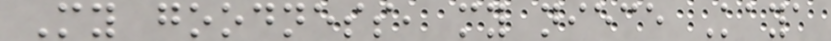My goodness, my niece Kaya
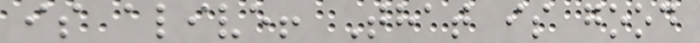is alive! That is good
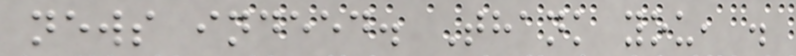news indeed. Thank you, .
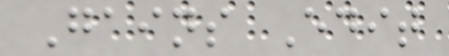Gains Edit
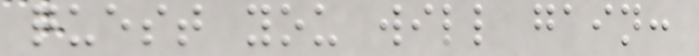quest you will gain:
